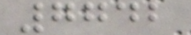7742
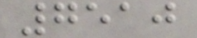7510
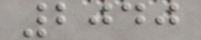2040
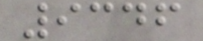9346
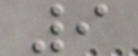9
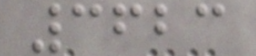3623
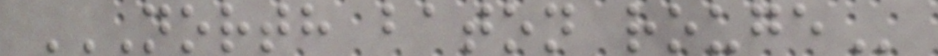NORTH BATON ROUGE
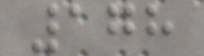178
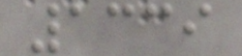1339
